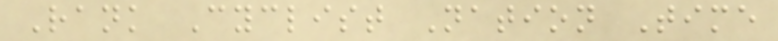Rank Cyclist Nation Time
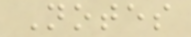Notes
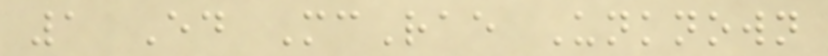1 Ed McRae Unknown
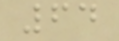64
